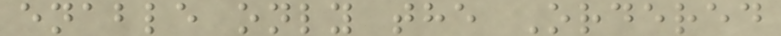enable only the Ordered
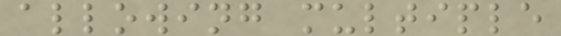allowing multiple
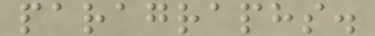paragraphs.
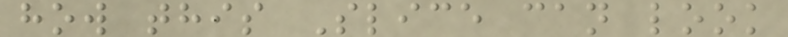how this Slice can look
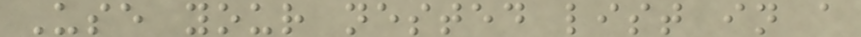Use your nested list in a
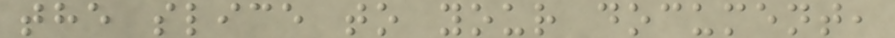the slice to your document,
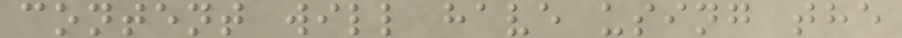content will have using the
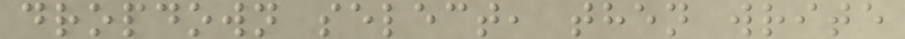dropdown select, then write
